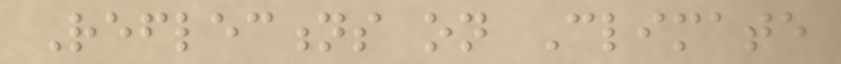Reflections on Climate
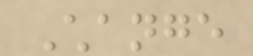Change
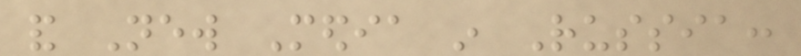and New Media in Russia:
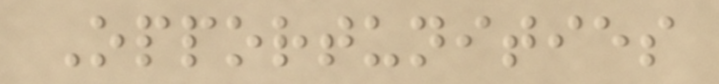Opportunities
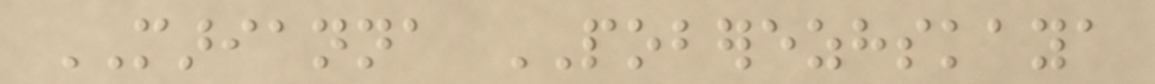MARIANNA POBEREZHSKAYA
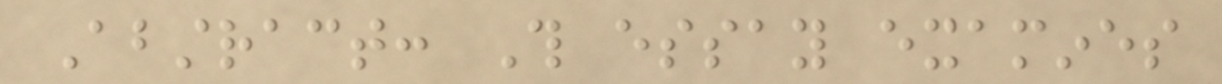Abstract: This essay examines
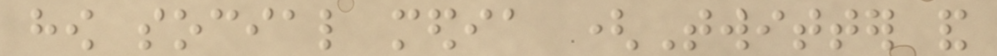how social media (Twitter and
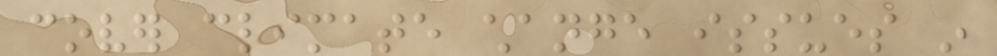cover climate change issues in
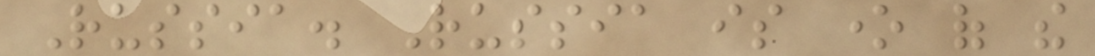Russia. Russia is one of the
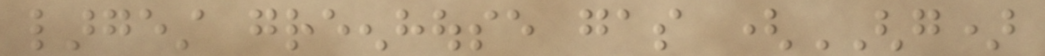largest greenhouse gas (GHG)
